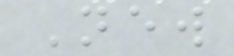New
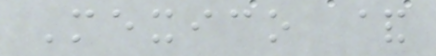Mexico &
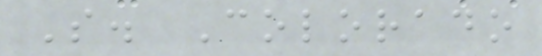S. Colorado
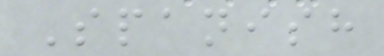Spanish
